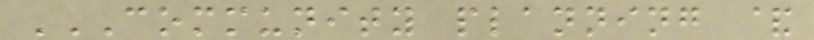COMMUNITY PLANNING &
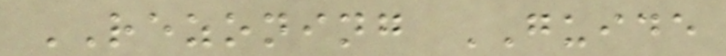REZONING GUIDE
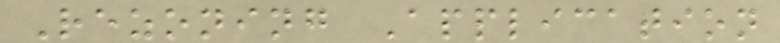Rezoning Application
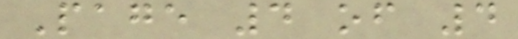Page 4 of 4
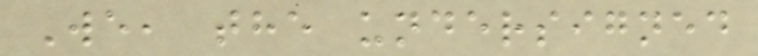We, the undersigned
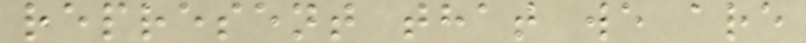represent that we are
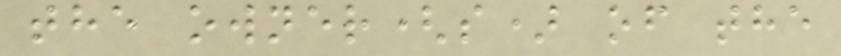the owner(s) of the
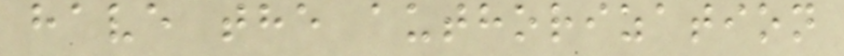have the authorization
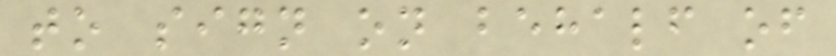to sign on behalf of
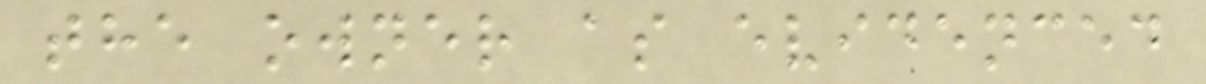the owner as evidenced
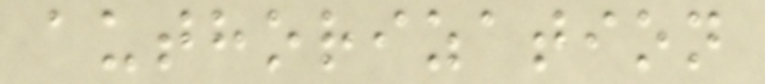authorization
